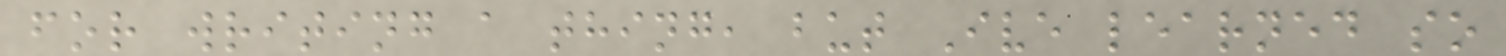for writing a thing, but Ive learned so
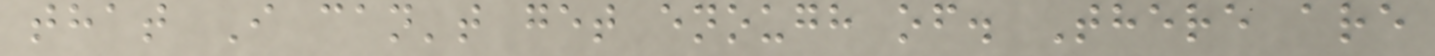that I can't get enough of. There are
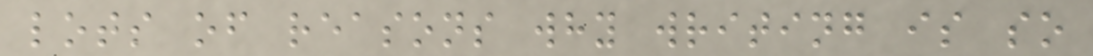lots of reasons why writing is so
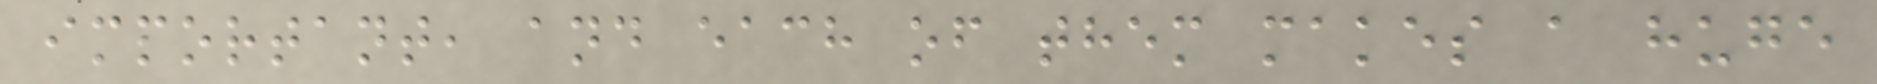important, and each of them makes a huge
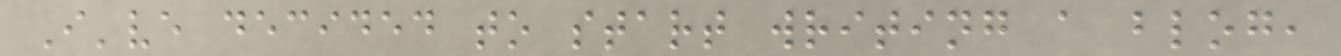I've decided to start writing a blog,
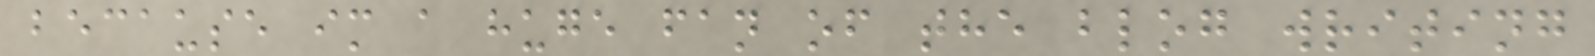because im a huge fan of the blog writing
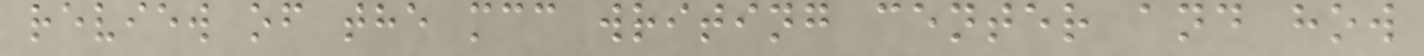review of the mcc writing center and how
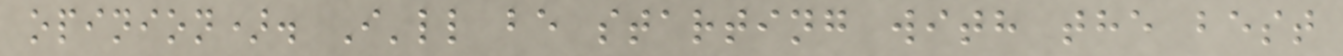opinion). I'll be starting with the best
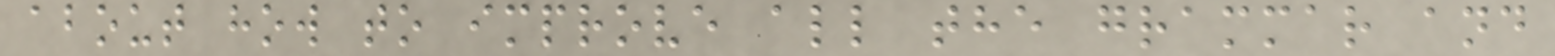about how to improve all the grammar and
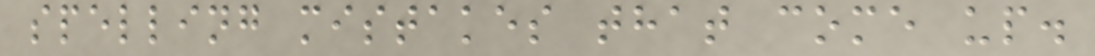spelling mistakes that come up.
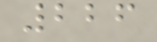226
